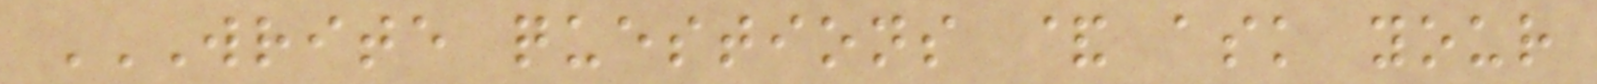WRITE QUESTIONS & ASK YOUR
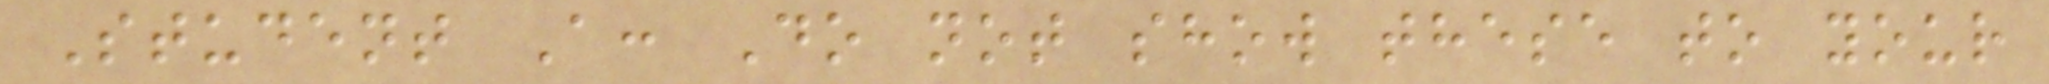Student A: Do not show these to your
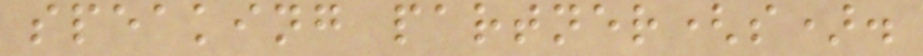speaking partner(s).
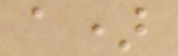a)
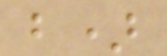b)
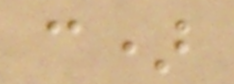c)
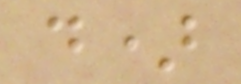d)
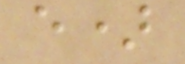e)
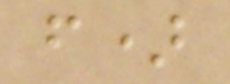f)
